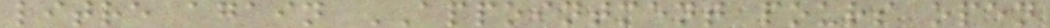litre again APPOINTMENT pours open
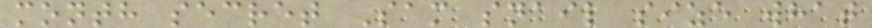month secret Sam snail size what
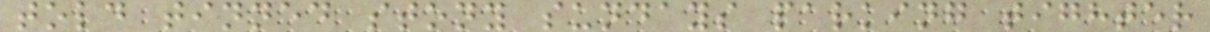told tinned stony sundays parking tighter
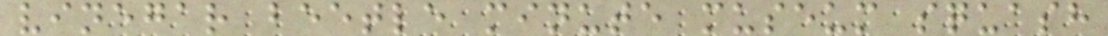vinegar beetle minute museum squash
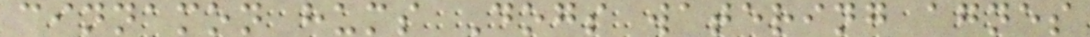cinnamon hums Dogs watering agnes
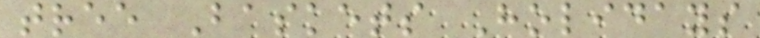tree Baskets Holidays
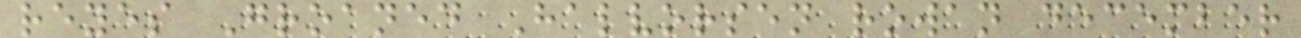reyes Groaned Halvorsen rowan december
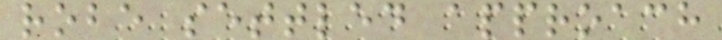robe settled approach
